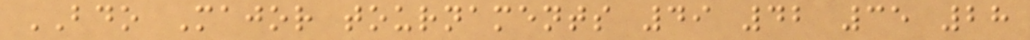BDO Major tournaments 49 42 35 28
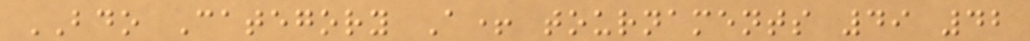BDO Category A+ tournaments 49 42
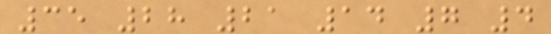35 28 21 14 7 4
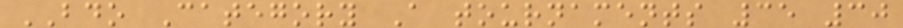BDO Category A tournaments 35 30
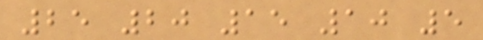25 20 15 10 5
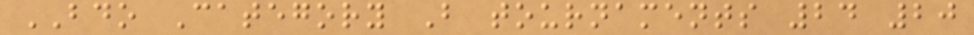BDO Category B tournaments 24 20
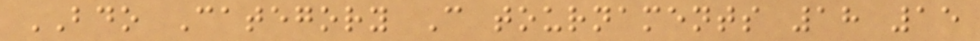BDO Category C tournaments 18 15
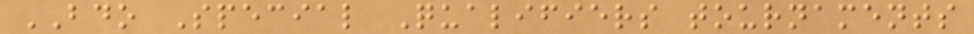BDO Special Qualifiers tournaments
